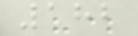182
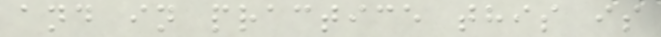and in practice this is
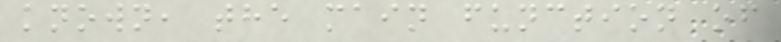known, the main function of
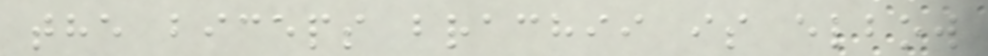the biceps brachii is elbow
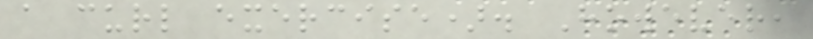a curl exercise). However,
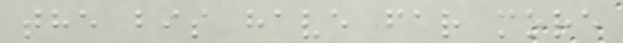the bis have far more
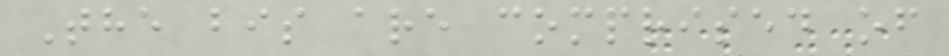The bis are comprised of
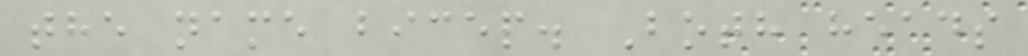the name bicep. Both heads
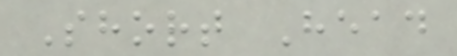Short Head
